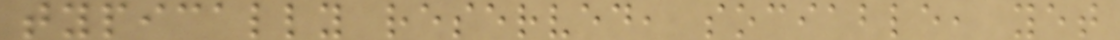typically reserved, sociable, yet
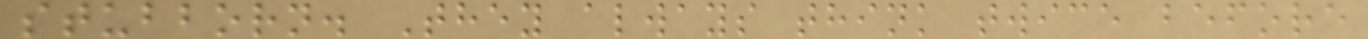stubborn. They always think twice before
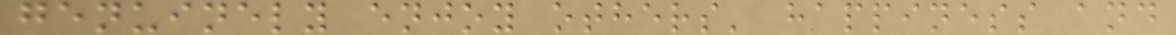genuinely enjoy others' happiness and
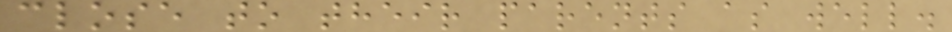close to their parents as well.
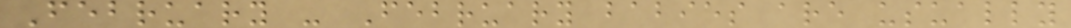February - February babies are usually
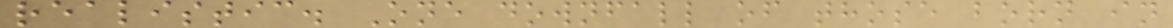realistic. One downfall of those born in
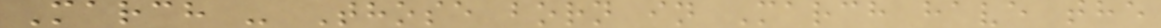March - Those born in March have the
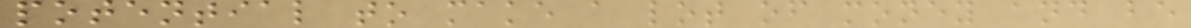potential to make a lot of money and be
